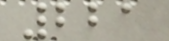221
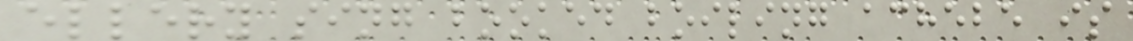ellery sing booked boiling achebe is
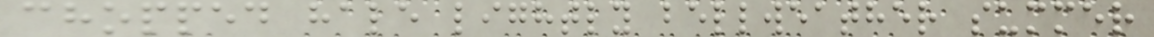chopped hale lightly bellweather summer
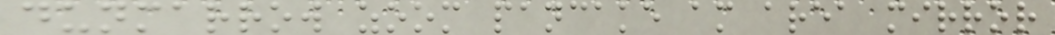dunmarrow zoom pancake am area mirror
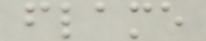flame
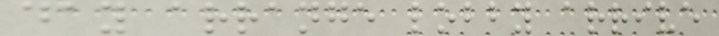day arrange lobby arrive
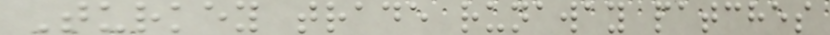Turkey trade runaway patches
